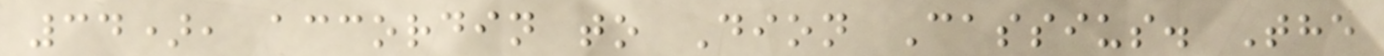34), accordin to Dion Cassius. The
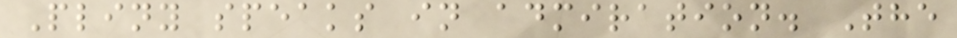Pliny speaks in admiration. The
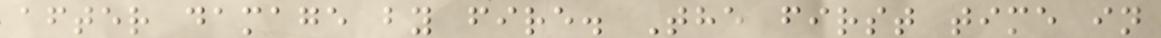after damage by fire. The first time in
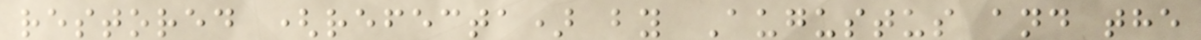restored (refecta) by Augustus and the
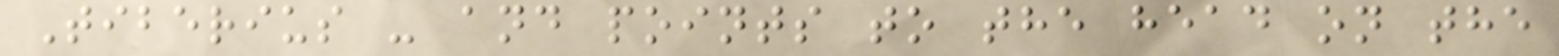Tiberius - and points to the head on the
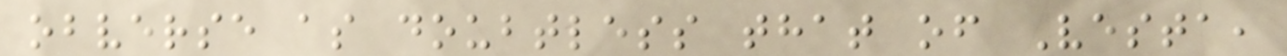obverse as doubtless that of Vesta,
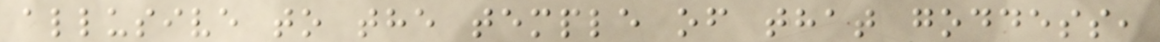allusive to the temple of that goddess,
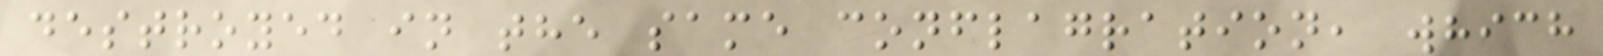destroyed in the same conflagration, which
